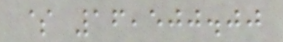$ 16,500.00
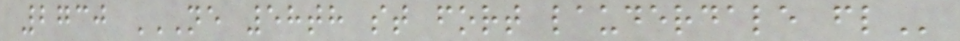2730 NE 58TH ST FORT LAUDERDALE FL
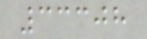33308
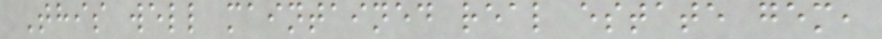This well maintained real estate gem,
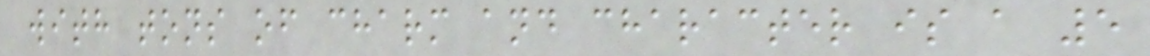with tons of charm and character is a 5
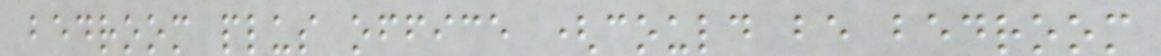bedroom plus office (could be bedroom
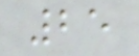25
